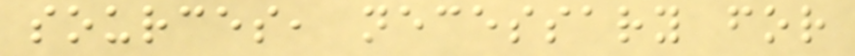sources, necessary for
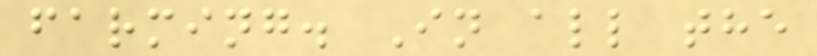farming. In all the
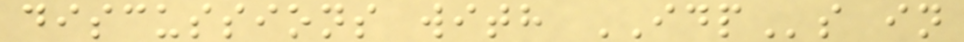discussions with IDPs in
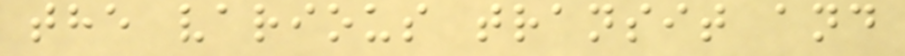the various transit and
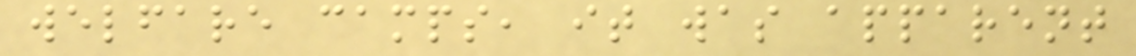welfare camps, it was apparent
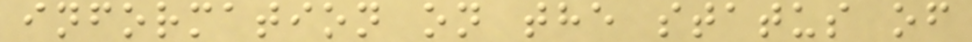information on the status of
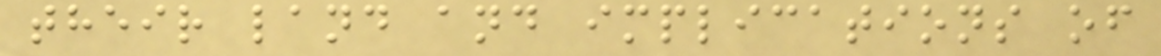their land and implications of
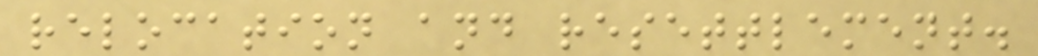relocation and resettlement.
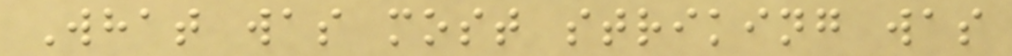What was most striking was
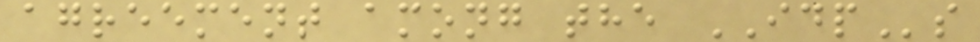agreement among the IDPs
